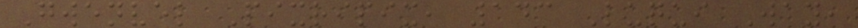Gwenvel Pixripix, 143 Luqui Way,
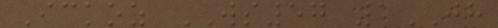Ickoz WS57 1JH
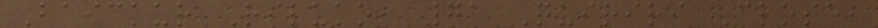Baickur Riluko, 71 Quiriri Close,
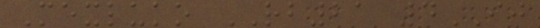Mexluko RB21 4IJ
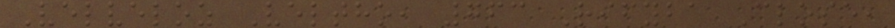Velveloz Veltho, 763 Rifyba Close,
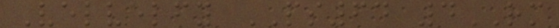Velvelfy PS64 4RM
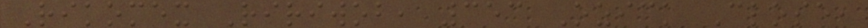Rikomex Ririwob, 353 Ozick Close,
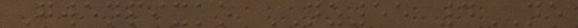Gwenpixko NZ55 4NE
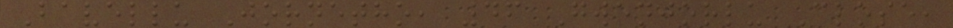Bavellu Jornetho, 46 Gwenjorlu Close,
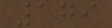179
